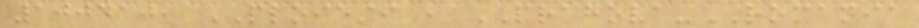100410, PLOIESTI , PRAHOVA-ROMANIA
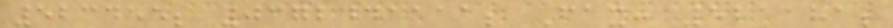523455; 0372441111; Fax: 521181;
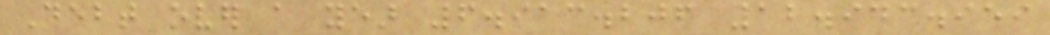Debt over a year 6.913.206 12.943.959
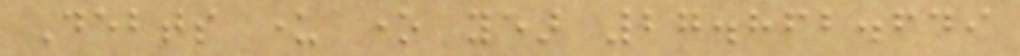Debts under one year 27.862.649
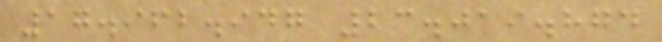17.962.947 23.019.874
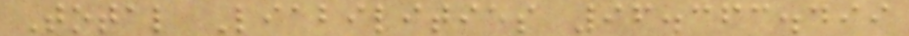Total Liabilities 96.363.499
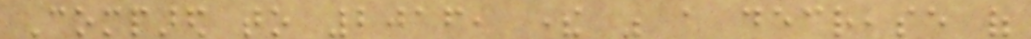Compared to 2016, there was a decrease of
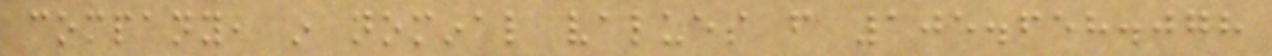company, in nominal values from 105.658.078
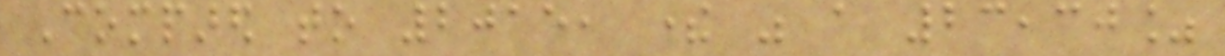Compared to 2015, there was a 23,30%
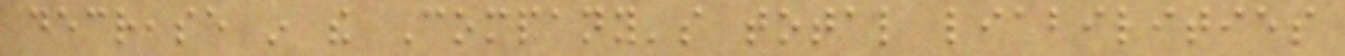decrease in the Company's total liabilities
